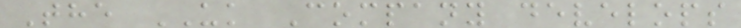The UK Company develops
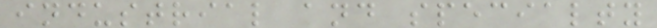industrial and specialty
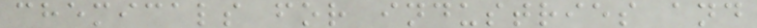chemicals for industries and
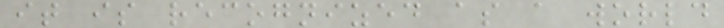it is recognized as a world
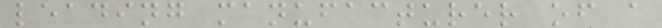leading manufacturer of a
